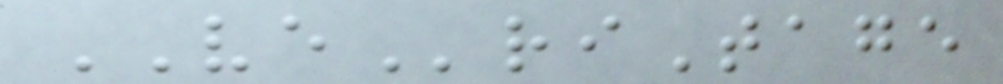VEriTage
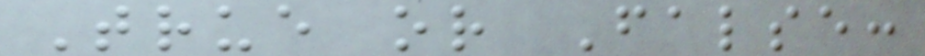True or False:
